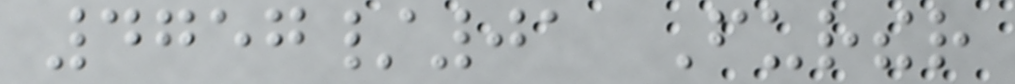4757/01 Further
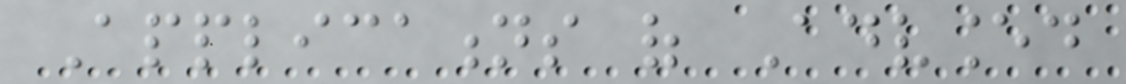Applications of Advanced
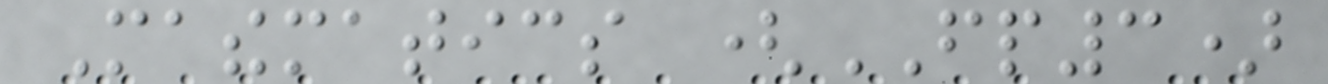Mathematics (FP3)
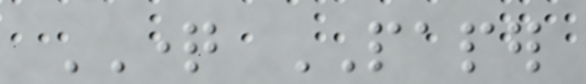QUESTION PAPER
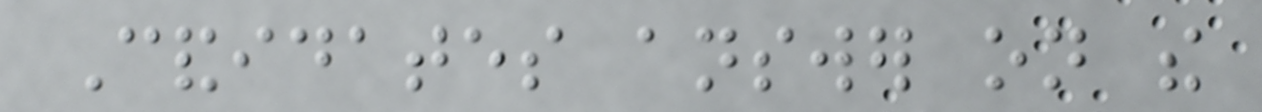Candidates answer on the
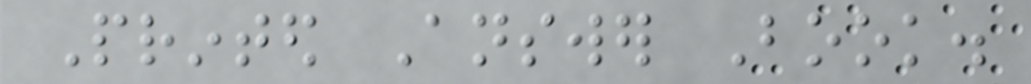Printed Answer Book.
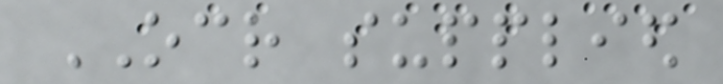OCR supplied
